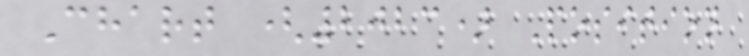Chart (2023) Position
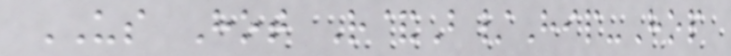US Hot R&B/Hip-Hop
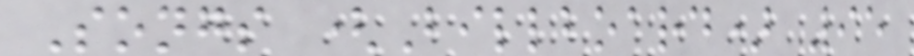Songs (Billboard) 95
